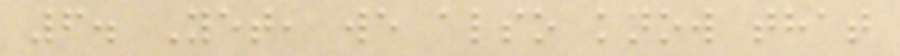6. Yet, we also know that
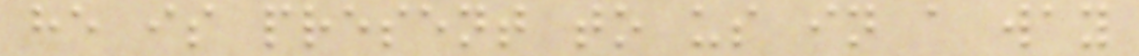he is present to us in a way
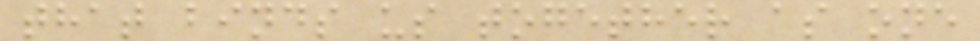that binds us together as one
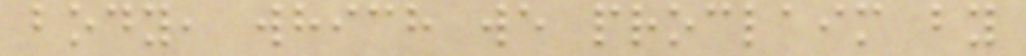body, which we proclaim by
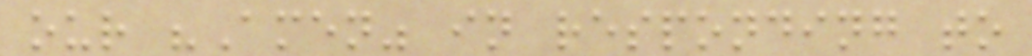our "Amen" in responding to
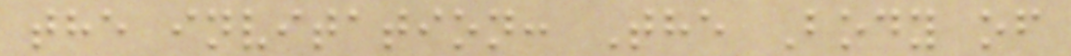the invitation: The Body of
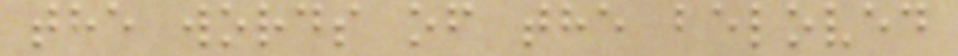the words of the beloved
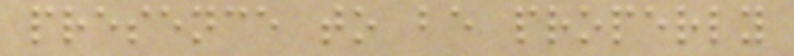presence to be properly
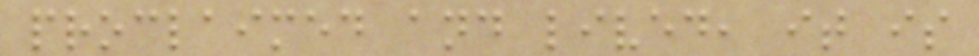proclaimed and lived, it is
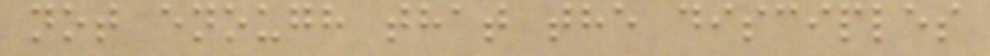not enough that the disciples
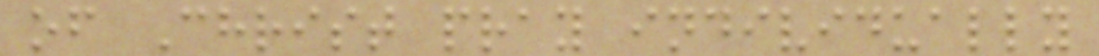of Christ pray individually
